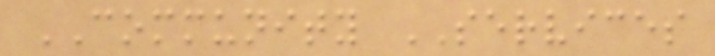COMMUNITY SERVICES
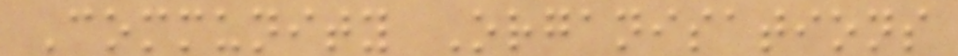Community Organisations
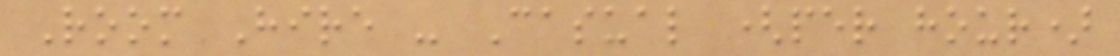Room Hire - Casual (per hour)
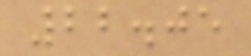22.05
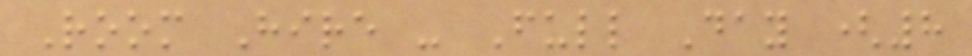Room Hire - Full Day (8
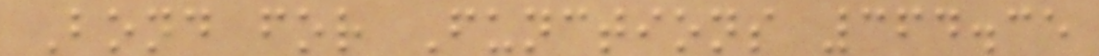Bond for Functions 364.35
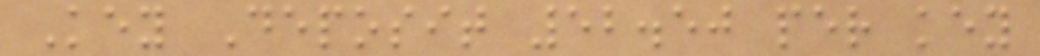Key Deposit 52.50 per key
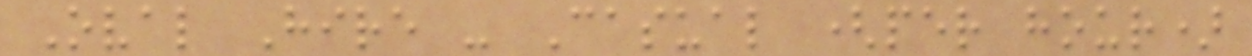Oval Hire - Casual (per hour)
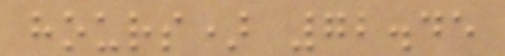hours) 72.45
